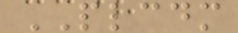PLCDM
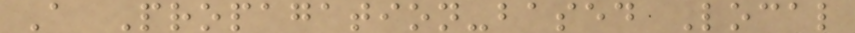A Propagation-based Local
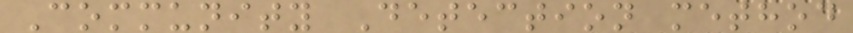Community Detection method
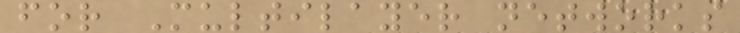for Multilayer networks
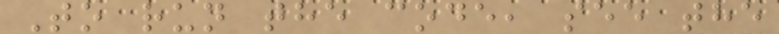To run the code, see the
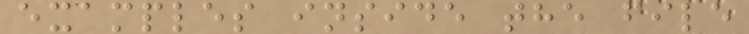examples inside the file
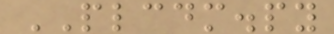PLCDM.py
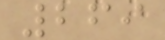269
